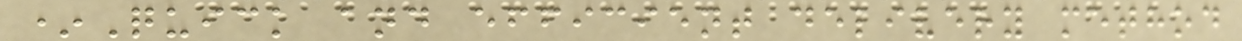*Quick and efficient delivery method
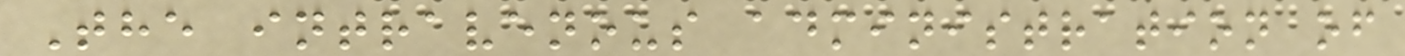The intravenous administration of
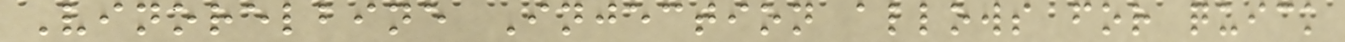Vinorelbine Injection allows for quick
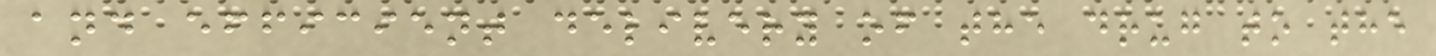and efficient delivery of the drug to the
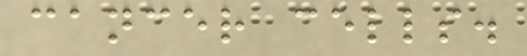cancer cells.
